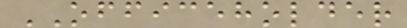OFFICEHOLDER
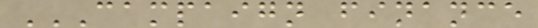CAMPAIGN FINANCE
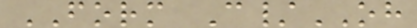FORM C/OH
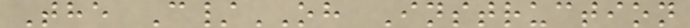The C/OH Instruction
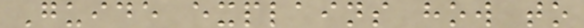Guide explains how to
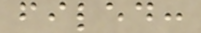filed:
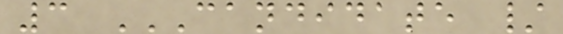3 CANDIDATE /
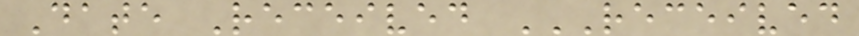Date Received RECEIVED
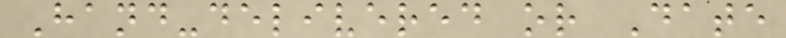Hand-delivered or Date
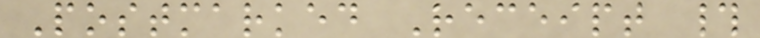Postmarked Receipt #
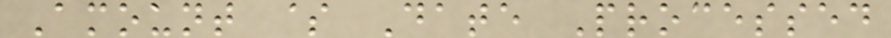Amount $ Date Processed
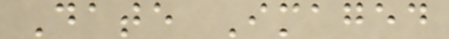Date Imaged
